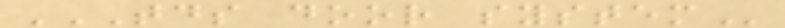TDS DOOR SYSTEM
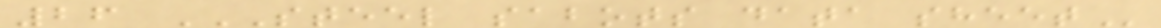26 STEEL SABOTS DATA SHEET
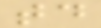td
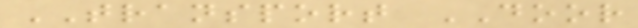TRANSPORT DOOR
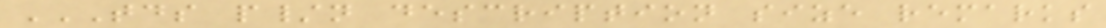TDS P/N DESCRIPTION SIZE REMARKS
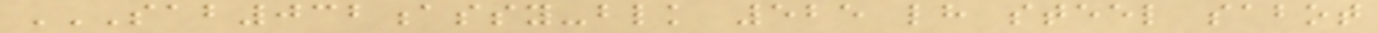SAB032ASSY-BLK 525 LH STEEL SABOT
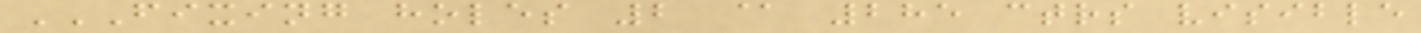FIXING HOLES 2 @ 285 CTRS VISIBLE
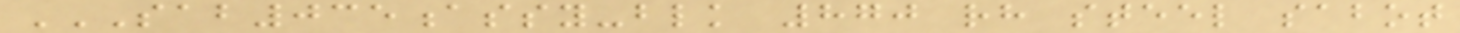SAB035ASSY-BLK 870 RH STEEL SABOT
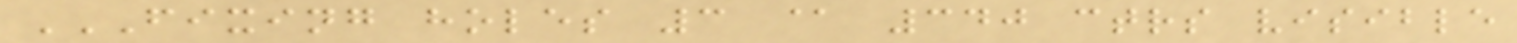FIXING HOLES 3 @ 340 CTRS VISIBLE
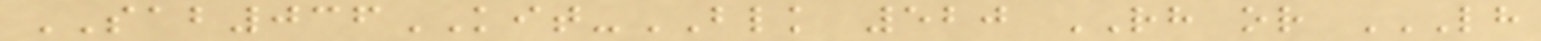SAB036KIT-BLK 520 RH or LH
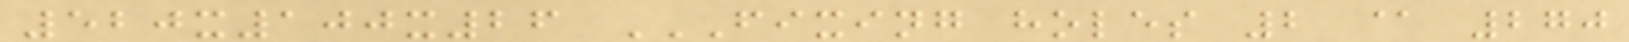520x100x26 FIXING HOLES 2 @ 270
